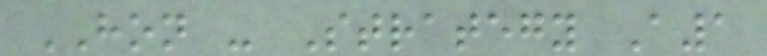HON - Strategy A1
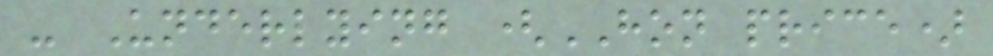- Underlying (HON price)
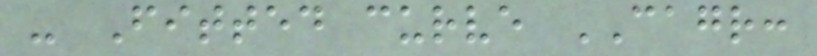- Fitted curve CAGR:
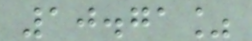10.71%
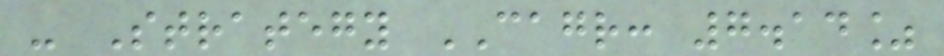- Strategy CAGR: 7.14%
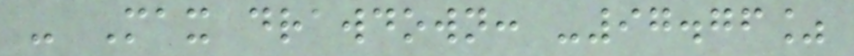- Max drawdown: -97.76%
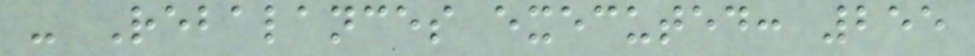- Rebalances executed: 255
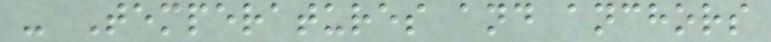- Temperatures and anchors
